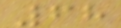68
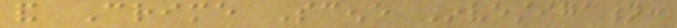and Crime Scene Investigation:
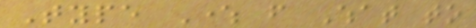Type Where from What to
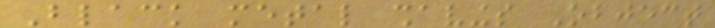Black metal shavings Object
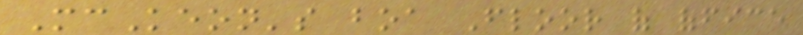McKeon's boa Floor of office
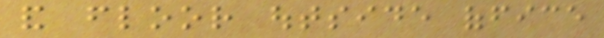and floor outside office
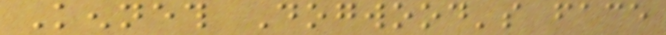Kenneth Dogwood's face
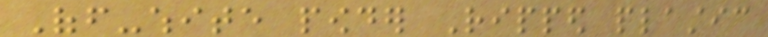Off-white powder Ripped plastic
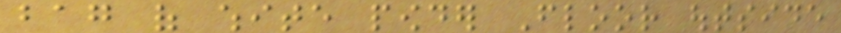bag of white powder Floor outside
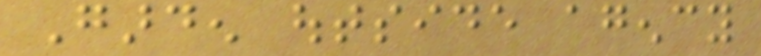Garden outside agency
